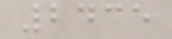2435
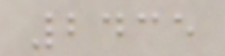2435
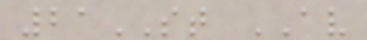21ST AV
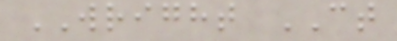WRIGHT CT
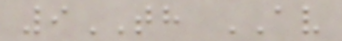9TH AV
